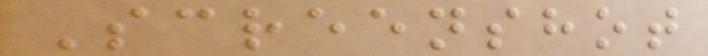Screenshot
